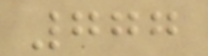777
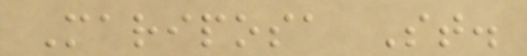Mariposa St.
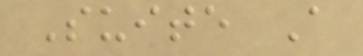Suite A
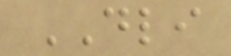DLI
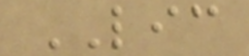LIC
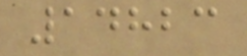14823
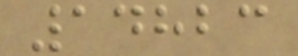14823
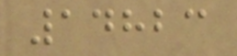14823
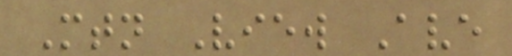Mtn View Ave
